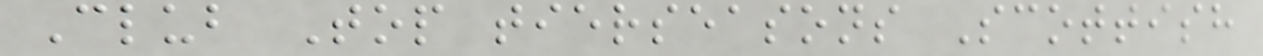Club Top tierseasons Scottish
